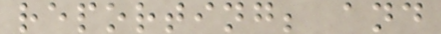reporting; and
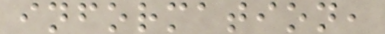information,
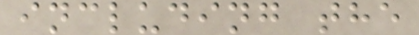including the
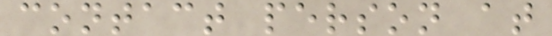contact person at
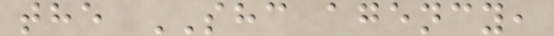the SHC agency,
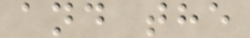and the
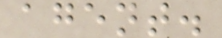agent.
